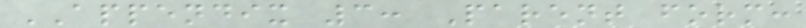APPENDIX 3: Parent form:
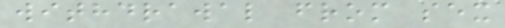withdrawal from sex
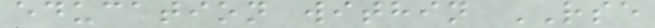education within RSE
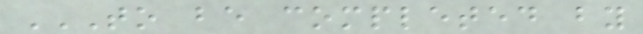TO BE COMPLETED BY
